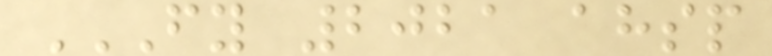FY 2021 AHSP
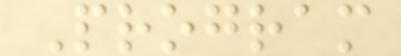Program
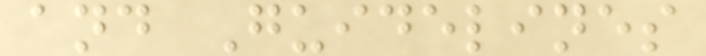and Guidelines
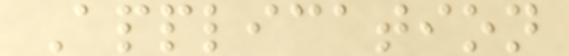Application
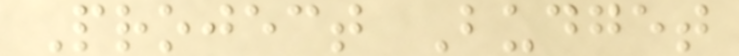Project Budget
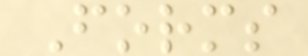Forms
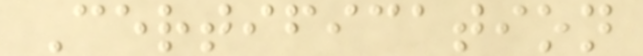Certification
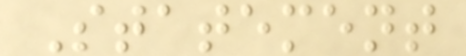Statement
